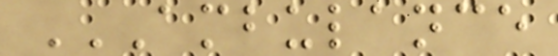AMBULANCE
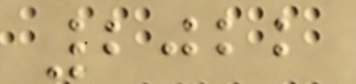2022
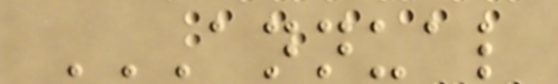ANNUAL
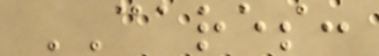CARES:
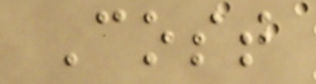Cost
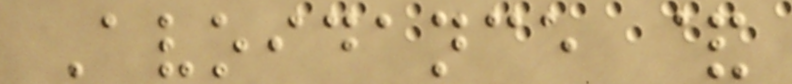Avoidance &
